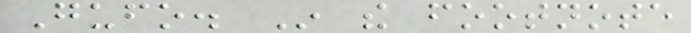Gufo. In the footnote
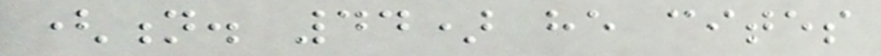(n. 44) he cites
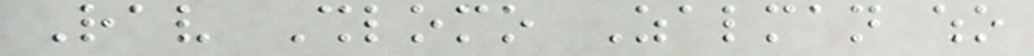Rav Shlomo Zalman who
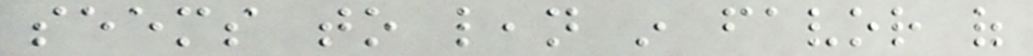seems to lean in favor of
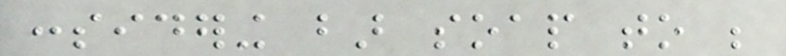considering bar soap to be
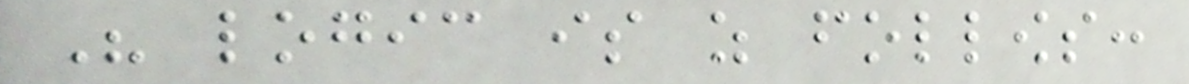His logic is as follows:
